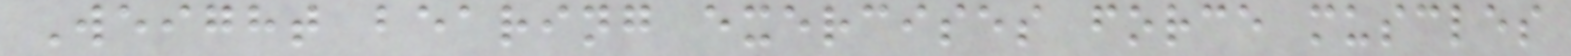Weight bearing exercises force muscles
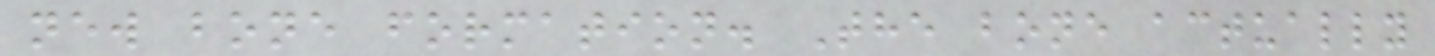new bone formation. The bone actually
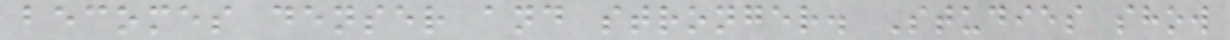becomes denser and stronger. Studies show
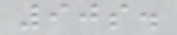90s.
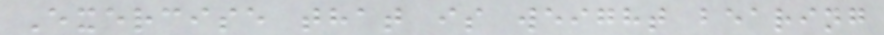Exercise that is weight bearing
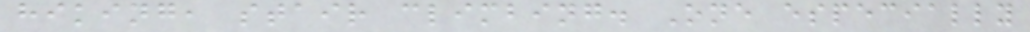hiking, stair climbing. One especially
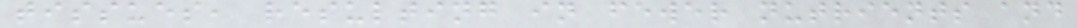tissues, resulting in fewer nutrients and
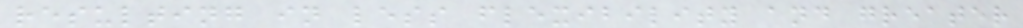resulting in less flexibility and greater
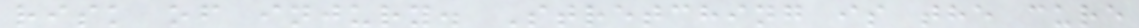risk of injury. Stretching is the cure
